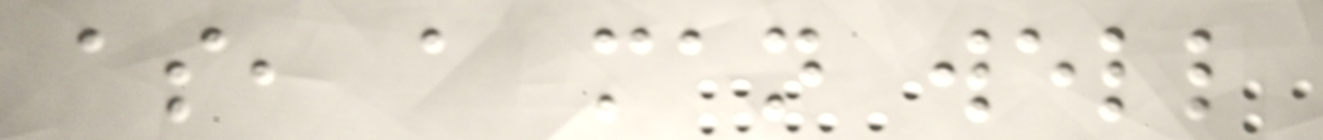as, a man well
